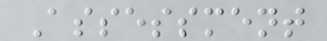Assessment
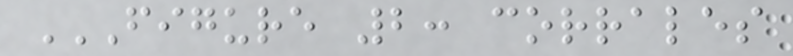FIGURE 2: CORRALES
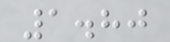1.80
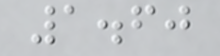1.60
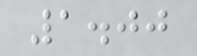1.00
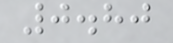0.80
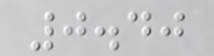0.40
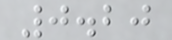0.20
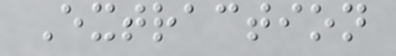Extraction
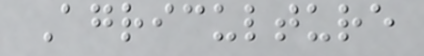Agriculture
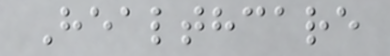Healthcare
